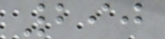290
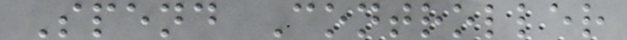Spend Controller
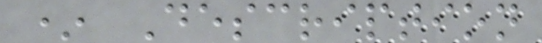* Description
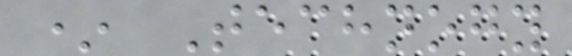* Technogy
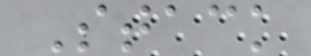Stack
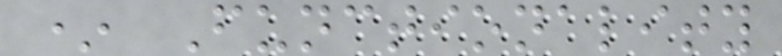* Functionality
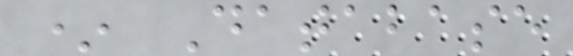* Database
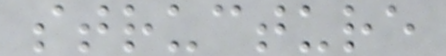structure
